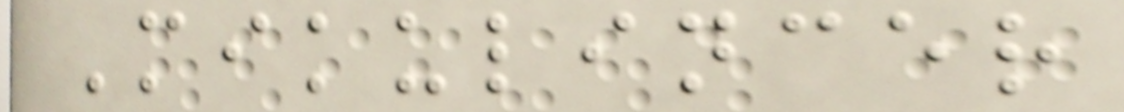Mikulincer
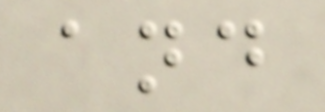and
